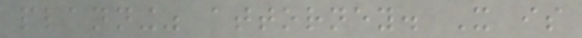planning" attorney. It is
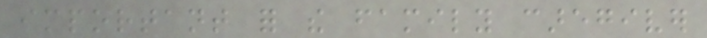important for the family caregiver
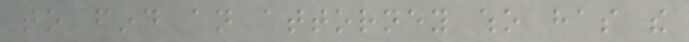to find an attorney who has the
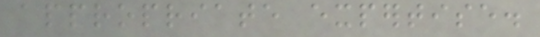appropriate expertise.
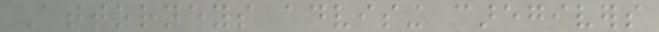Attorneys advising caregivers
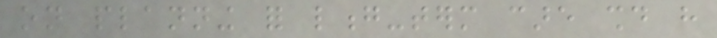on planning for long-term care should have
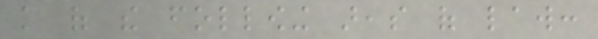knowledge of the following areas of law:
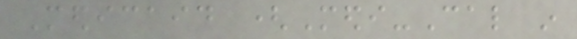Medicaid (Medi-Cal in
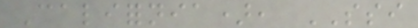California), SSI
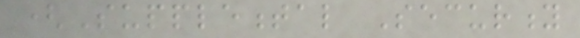(Supplemental Security
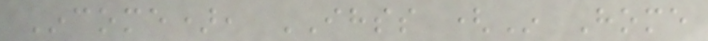Income), IHSS (In Home
